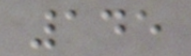145
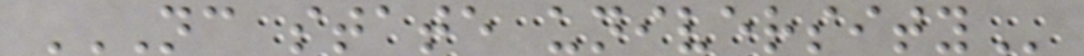NC STATE UNIVERSITY
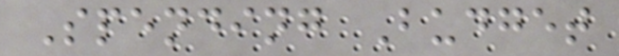Spending Budget
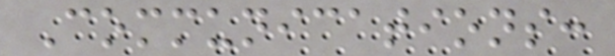Communications:
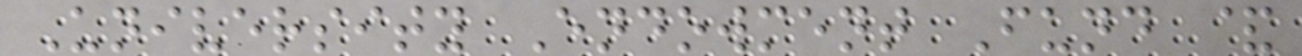University Endowment Fund &
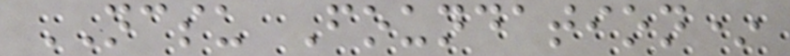NCSU Foundation*
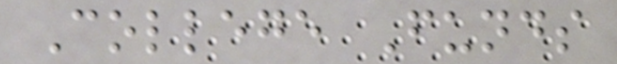College Funds
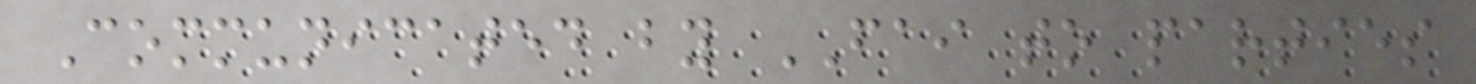Communicated by FAI to parties
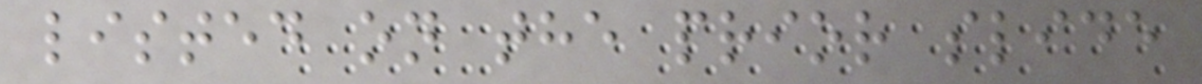listed on the prior slide
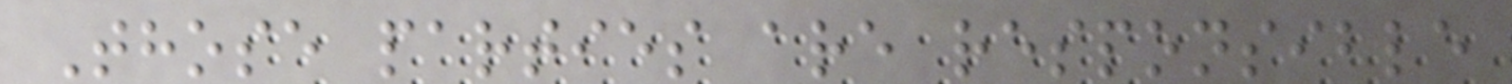Those parties are responsible
